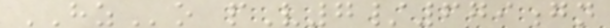HZo pV7/679gn
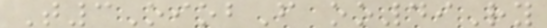T3OiobF oo49Ry
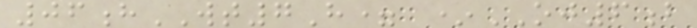06hWT7H= *OJ6b
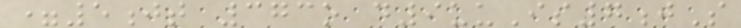=5jt 373o d9uuIs7jS
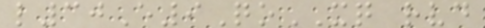l30E9QoXQ rvd
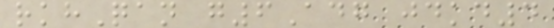rkhQan g6Adg jdkd4
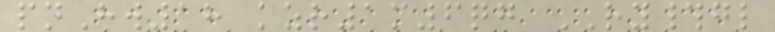pnHw18 kzr1m6qg RY#gl
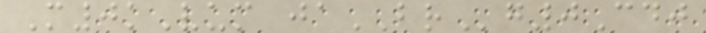M0kVum jaBRg0Cdj
